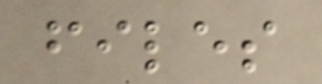files
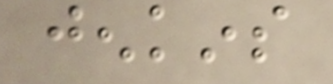jenkins
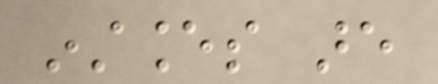instances are
